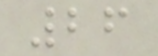26
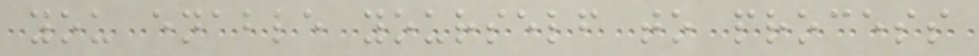you enable yourself to process
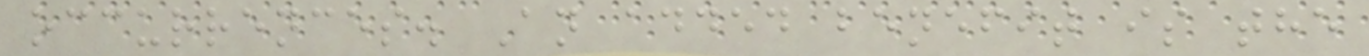occurrences. An added benefit is the
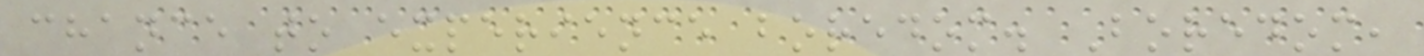chance to experience boredom. Boredom,
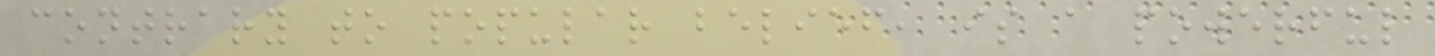contrary to popular belief, is a powerful
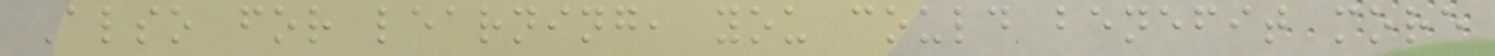Also for learning, you could benefit more
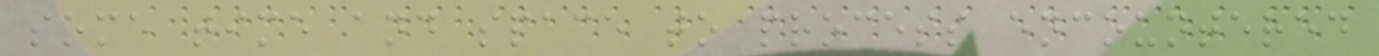some time and space to process encountered
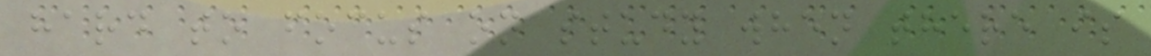hard to focus on study when there is
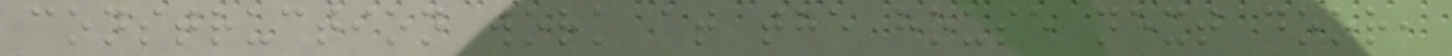construction work at the house next door,
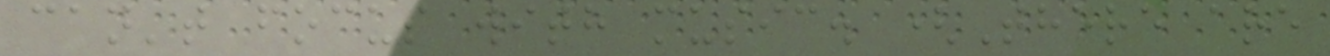can't focus with music. (There are
